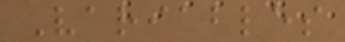Variables
